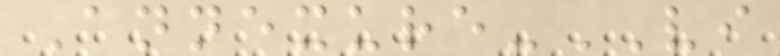Annexure-VI
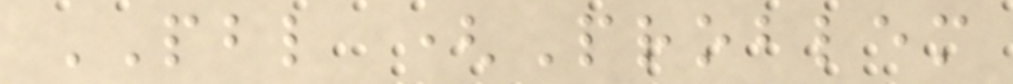PBL (Problem
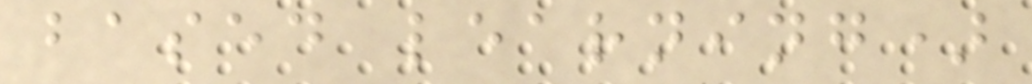based learning)
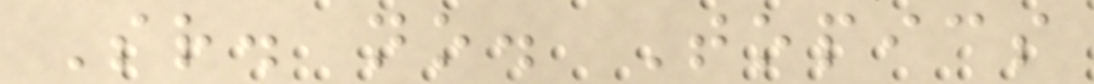Sr. no. Topics
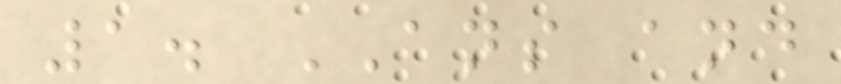1. ANS and
